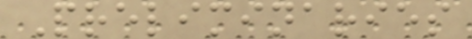Preliminaries
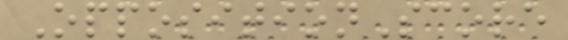OppositionScore
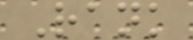Rank
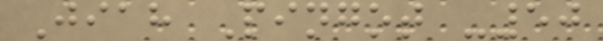Jiah Pingot -50
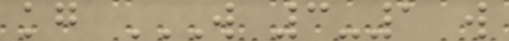kg W 3-1 W
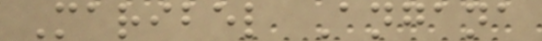Maribel Angana
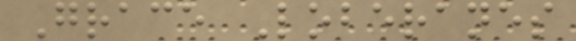Grace Loberanes
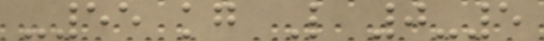-55 kg L 0-5
